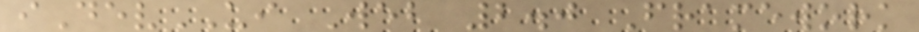iDevUI Web 2.0 Framework
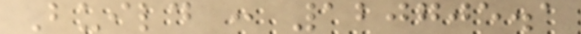Build : 120705.1
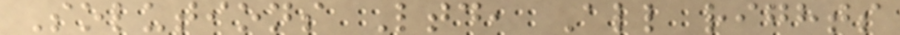Solutions Ltd, All rights
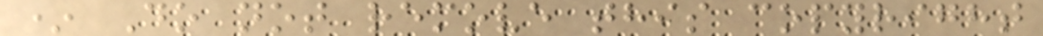* Do not remove this copyright
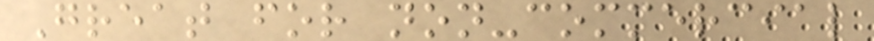Great for non-commercial
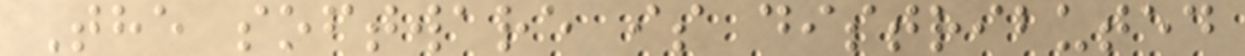The software is distributed
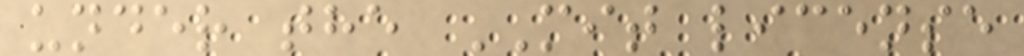under the MIT license
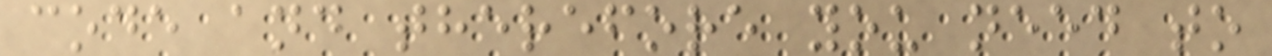code and therefore you need to
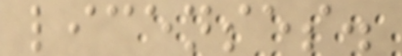licenses.
